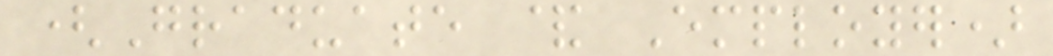(Graduate & Employer)
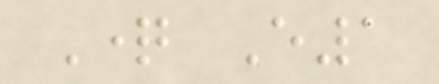Question E1
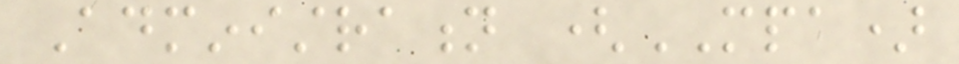Administration (MPA)
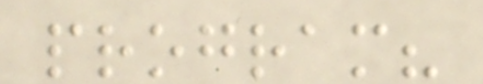program?
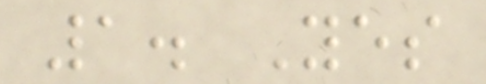1. Yes
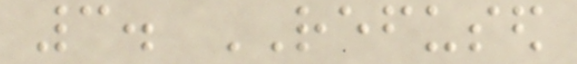3. REFUSED
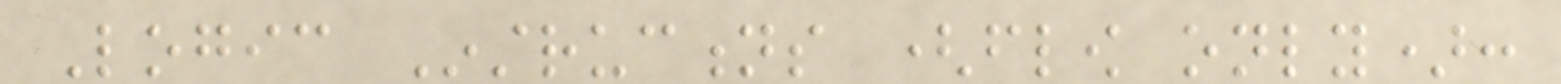Logic Instructions (flow only):
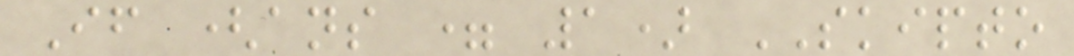If (ans = 1) SKIPTO
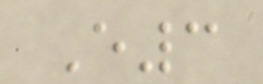E3
